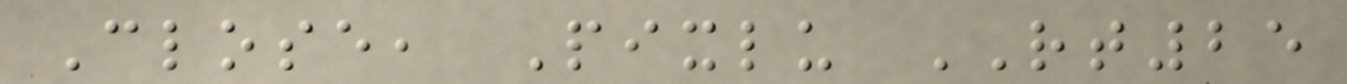Close, Pixlu RT25
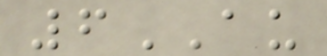6AU
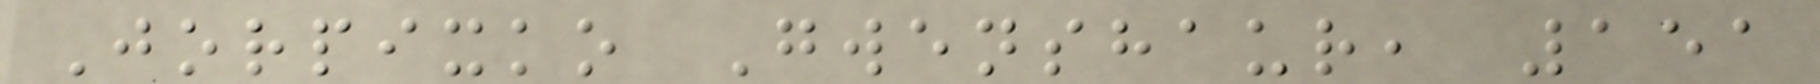Jorpixko Gwenshaur, 151
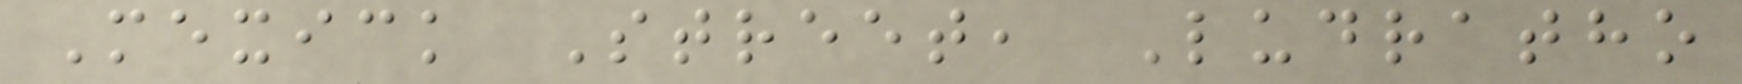Mexick Street, Ludratho
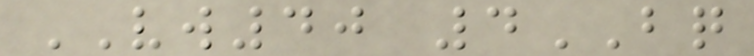VW40 4BQ
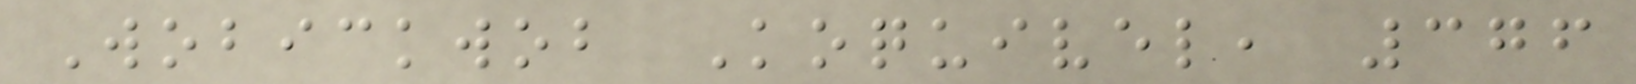Wobickwob Koquivel, 376
